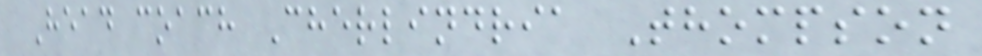Head coach Cherlindria Thompson
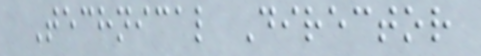Technical Director
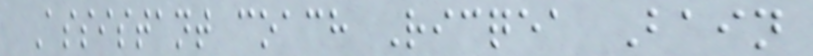Assistant coach Ricqea Bain
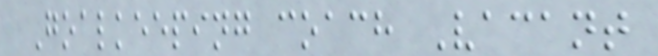Goalkeeping coach Vacant
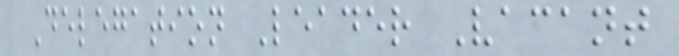Delegation Leader Vacant
